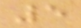5
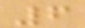6
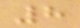8
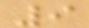9
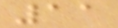11
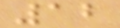12
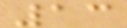13
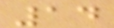14
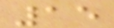15
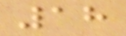18
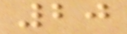20
